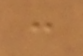:
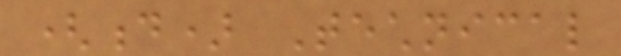(d) Technical
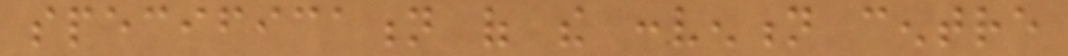specification of the convention centre
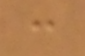:
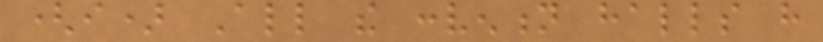(i) All the convention halls have
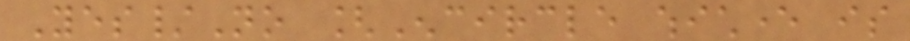Yes/No [Encircle whichever is
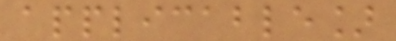applicable]
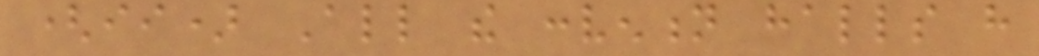(ii) All the convention halls have
